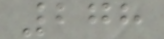278
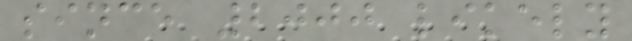since 2000 likely
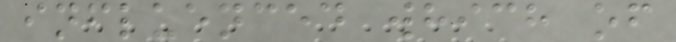influenced which of
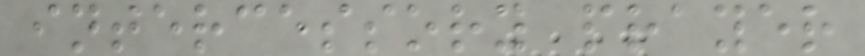intercessory prayer
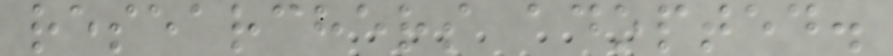researchers adopted.
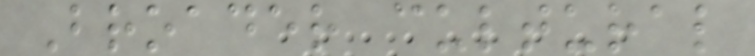Broader cultural
